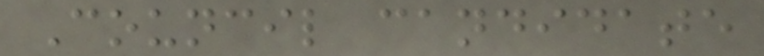Council candidate
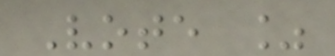Vote %
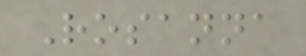Rosanna
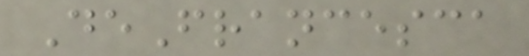DeFrancesca
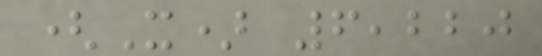(X) 6,220
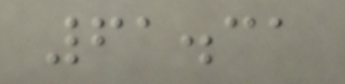61.31
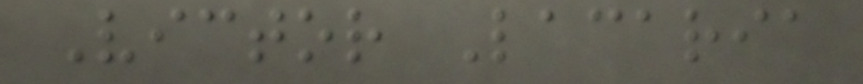Victor Lacaria
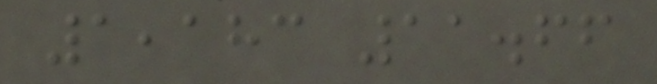1,183 11.66
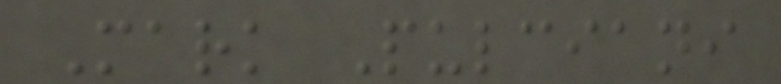Mark Pulciani
